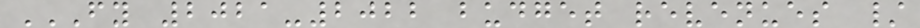FY 2021-2022 BUDGET REVENUES /
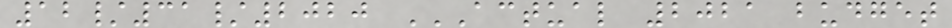12/31/2020 ACTUAL 2021 BUDGET
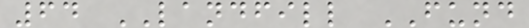64 LANDFILL FUND
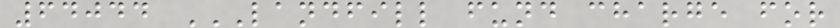64044 LANDFILL FUND CHARGE FOR
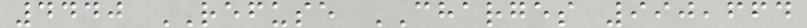4440 REFUSE CHARGES 990,664
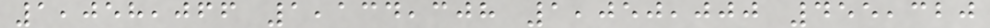1,058,066 1,134,308 1,050,000 455,320
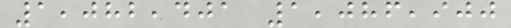1,082,401 1,086,900
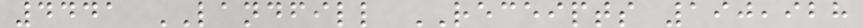4441 LANDFILL RECEIPTS 190,928
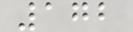172
